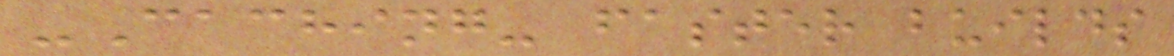-Caching- faster builds
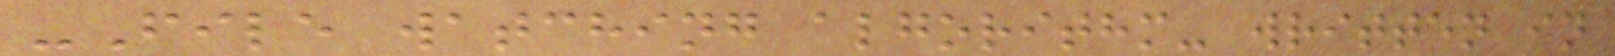-File watching algorithm- written in
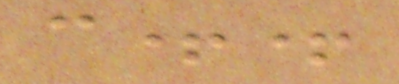c++
